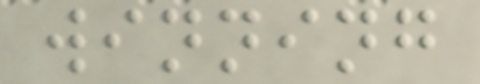winning
